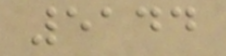5144
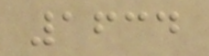1634
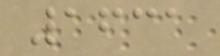1631
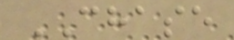CHASE
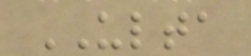ULTA
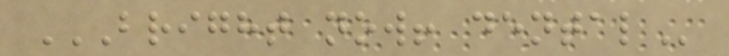BRIGHT NOW! DENTAL
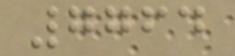7764
